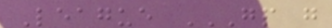League GP G
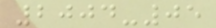2004-05
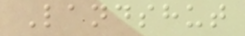Landshut
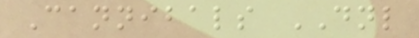Cannibals DNL
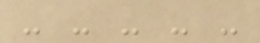- - - - -
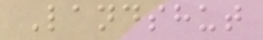Landshut
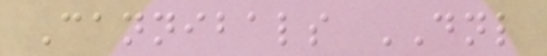Cannibals DNL
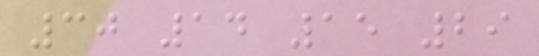30 14 15 29
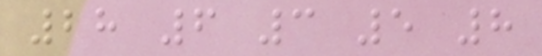28 6 3 5 8
